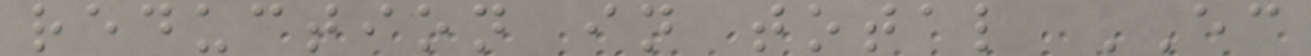reduction in total EC
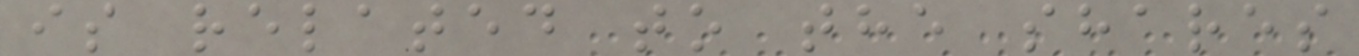is related to the shares
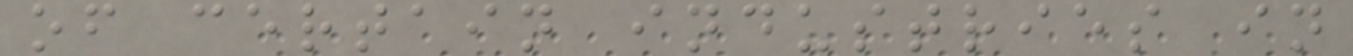of certain industries in
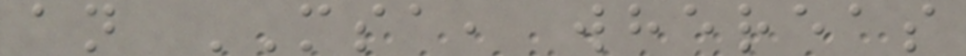an MSA, whereas
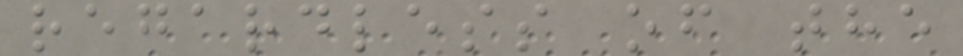regardless of the
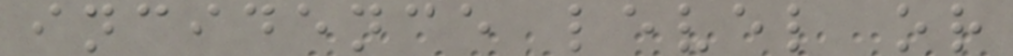incidence level or
